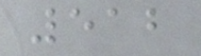512
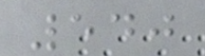540
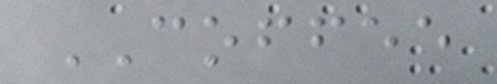COFFEE
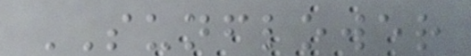SUNFLOWER
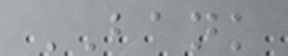BANK
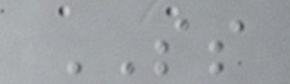SS
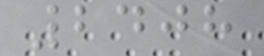2408
